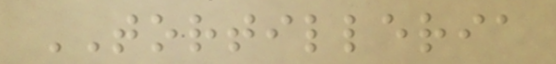TORTILLERIA
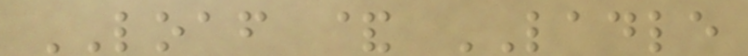LOAF & LADLE
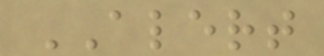ALERT
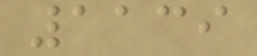1139
